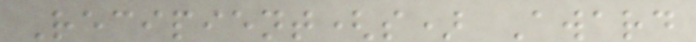Recipient(s) Award
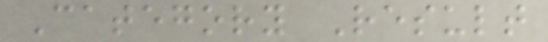Category Result
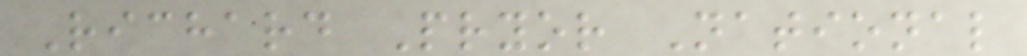Richard Pryor National
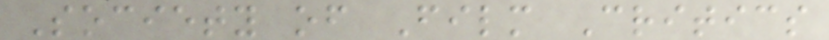Society of Film Critics
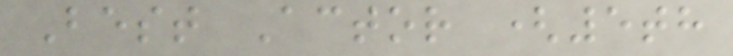Best Actor (5th
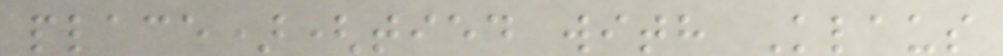place)(tied with Klaus
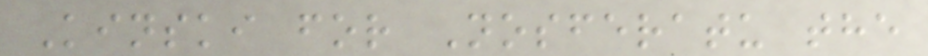Kinski for Nosferatu the
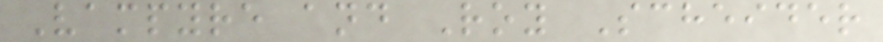Vampyre and Roy Scheider
